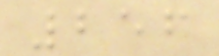256
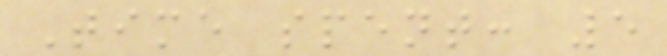Time spent: 5
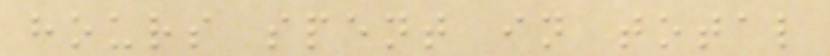hours spent in total
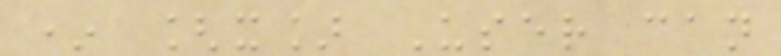* [x] User can
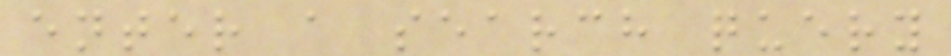enter a search query
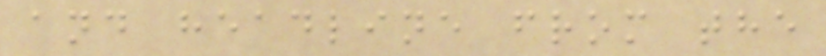and headline from the
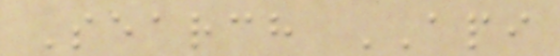Search API
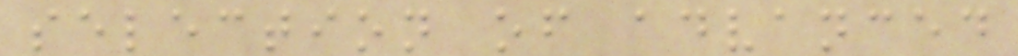selection of advanced
